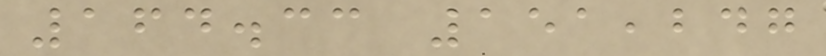164.33 151,247
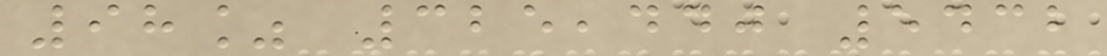98% 325,440 5432
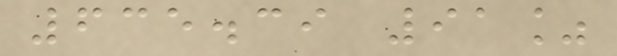635.39 91%
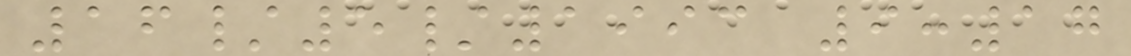16/5/1993 9:17
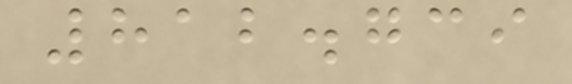812.739
